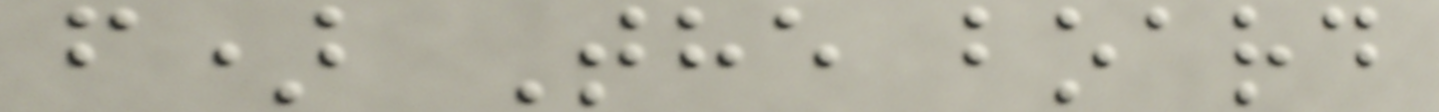f) The board
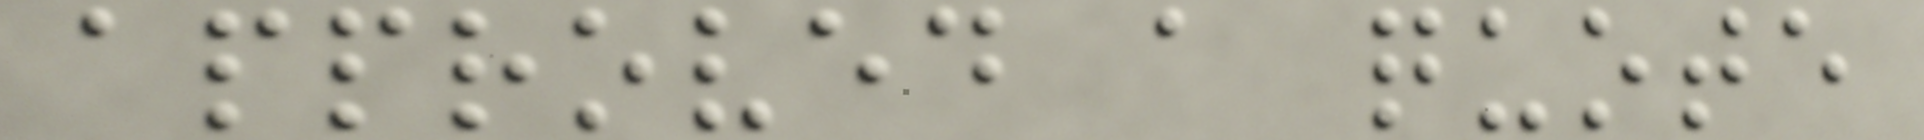approved a quote
